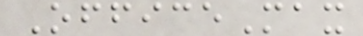OfficeMax
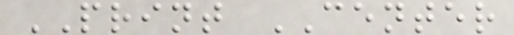PRINT CENTER
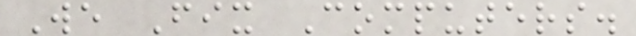We Fix Computers.
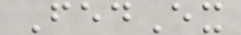FedEx
